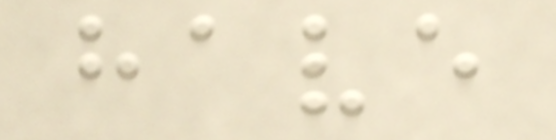have
